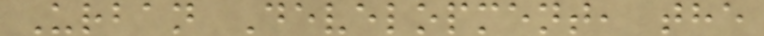Urban Development, the
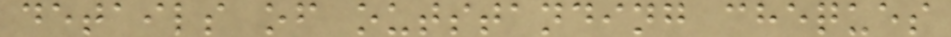details of outstanding cheques
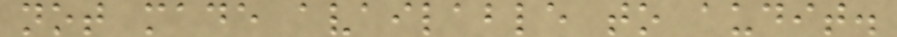not made available to audit.
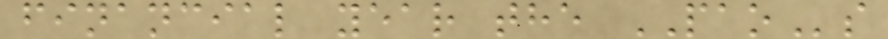financial year the PAOs
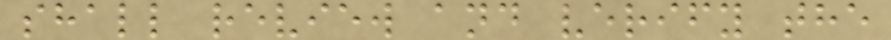shall review and verify the
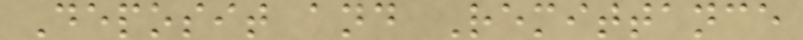Deposit and Remittance
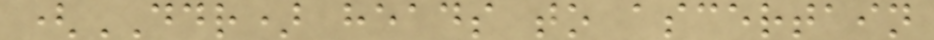(DDR) heads to ascertain
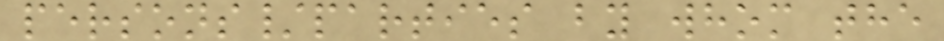persons/parties by whom the
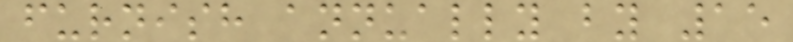furnish annually by 15
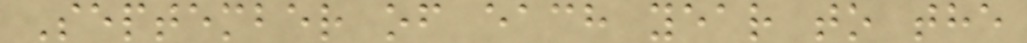September of each year to the
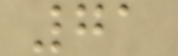71
